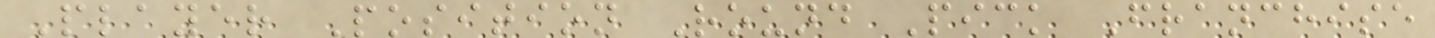Player Position Round Pick Franchise
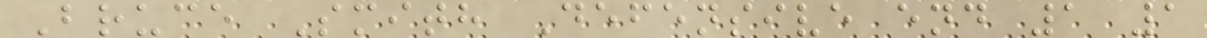Bruce Smith Defensive end 1 1
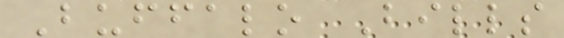Buffalo Bills
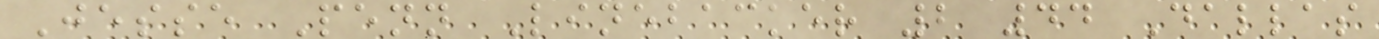Jesse Penn Linebacker 2 44 Dallas
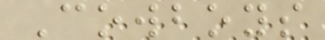Cowboys
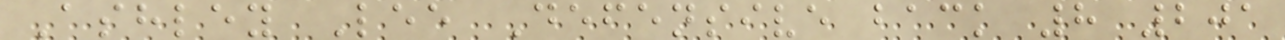Ashley Lee Defensive back 8 201
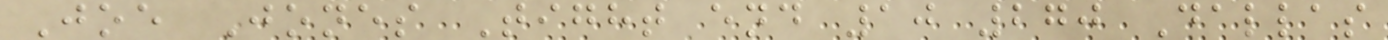Joe Jones Tight end 10 270 Dallas
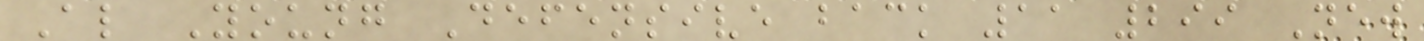Al Young Defensive back 11 299 New
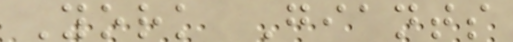York Giants
